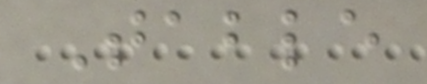Table
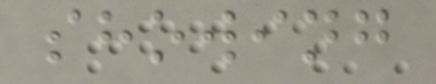showing
